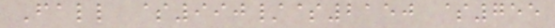Fall $990/$2150 $755
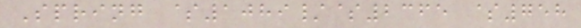Spring $1089/$2365 $758
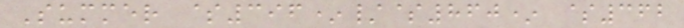Summer $396*/$860* $362
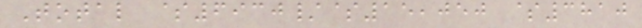Total $6930/$15,050 $3810
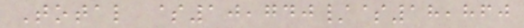Total $10,740/$18,860
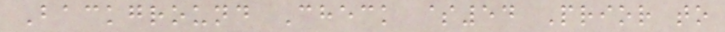Background Check $54 Prior to
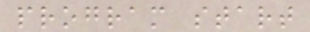program start
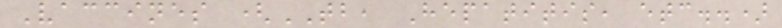Vaccines (TB, Hepatitis, etc..)
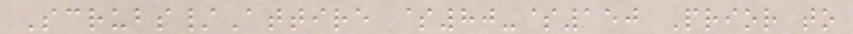Scrubs/Attire $80-$150 Prior to
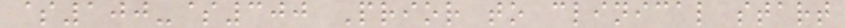$100-$300 Prior to clinical start
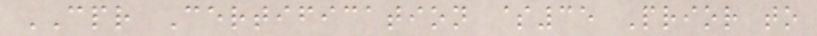CPR Certification $35 Prior to
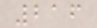216
